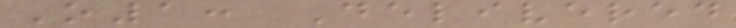O1: Delivered
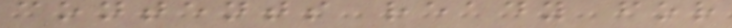contents ready for
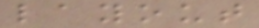layout
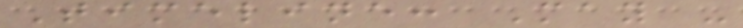Timeline: May -
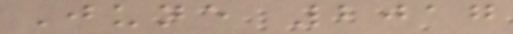June 2017
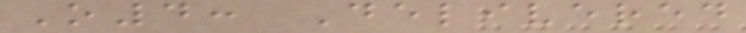O4: Delivered
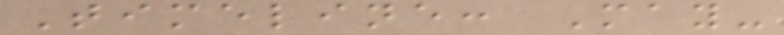Timeline: May-
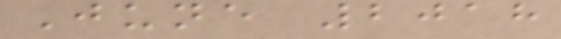June 2018
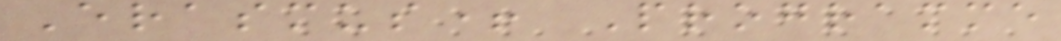Erasmus+ Programme
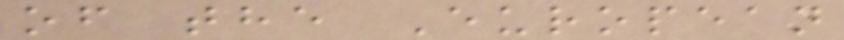of the European
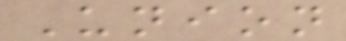Union
